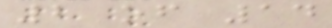2 of 14
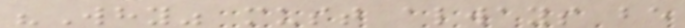"Why" must always be
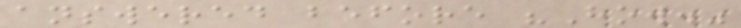answered before "How."
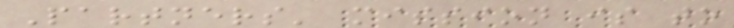Partners' mission is to
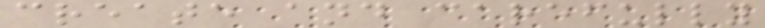create and carefully
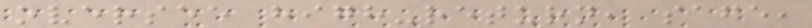oversee high-return, safe,
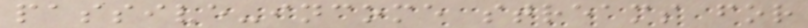passive-income streams for
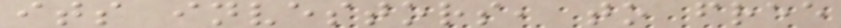its investors, to free
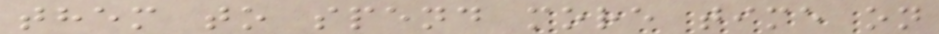them to spend more time on
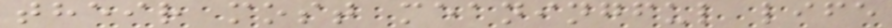their most meaningful life
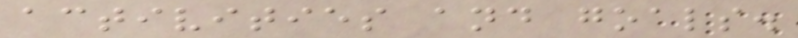activities and goals.
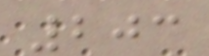203
